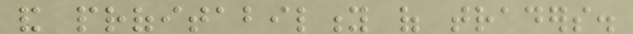and profitability of traders.
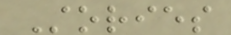Stories
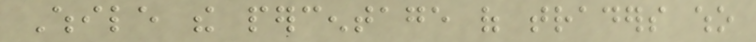While the percentage of traders who
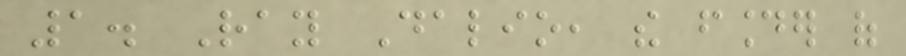1. Ray Dalio, the founder of
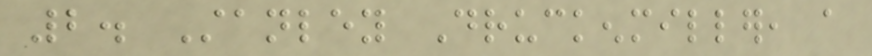2. Stanley Druckenmiller, a
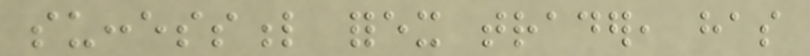successful forex trader, has
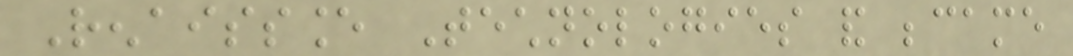Renaissance Technologies and became
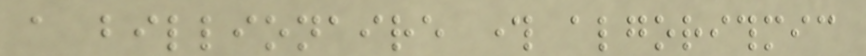a billionaire through algorithmic
